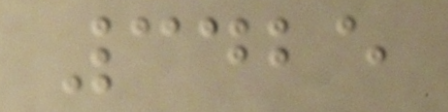3425
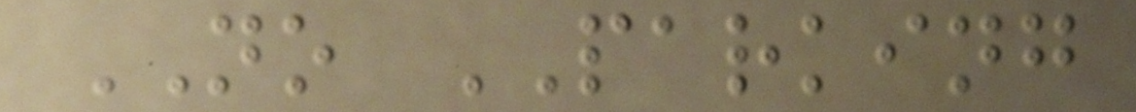NO PARKING
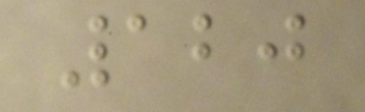120
